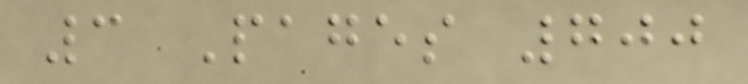3 Pages 700
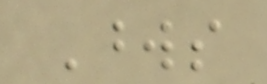Words
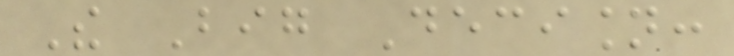The Big Decision:
